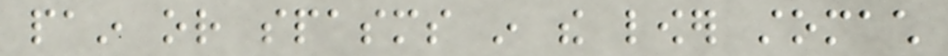pain or spasms in the lower stomach
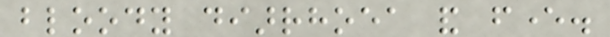bloody diarrhoea and fever.
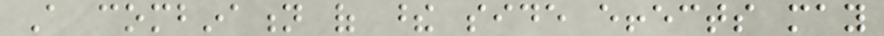A combination of these side effects may
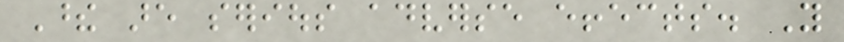These are serious adverse effects. You
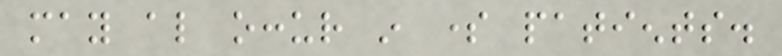may also occur in some patients.
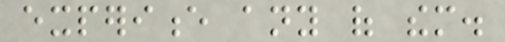experience any of them.
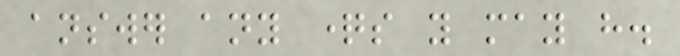answer any questions you may have.
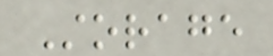Storage
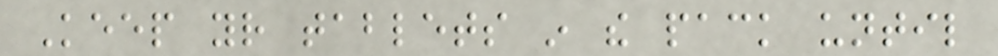Keep your tablets in the pack until
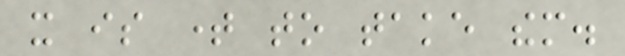it is time to take them.
